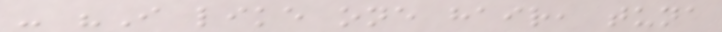- "I like one hair, tuna
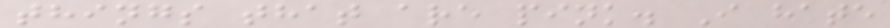things that are pink. I hate
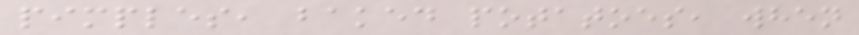pimples, baked potatoes, when
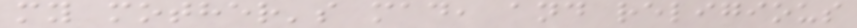my mother's mad, and religious
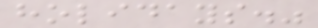holidays."
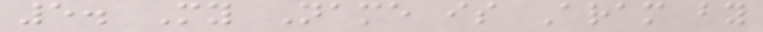5. My Name is Aram by
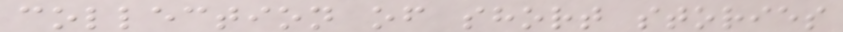collection of short stories
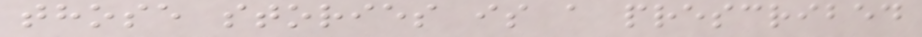those stories is a prescribed
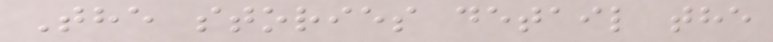The stories detail the
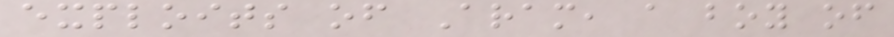exploits of Aram, a boy of
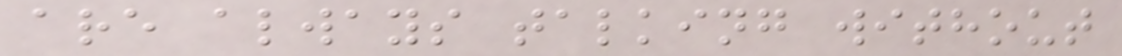are always talking without
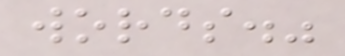words."
